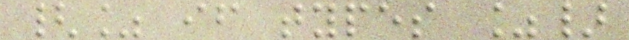{% if types %}
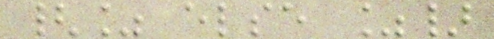{% else %}
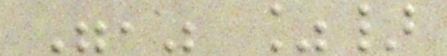"," %}
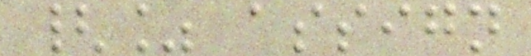{% assign
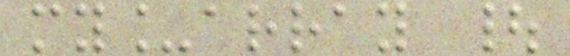my_array |
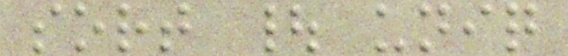sort | uniq
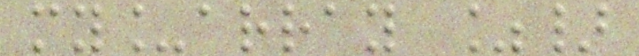my_array %}
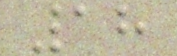18
